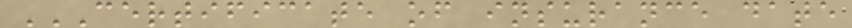CERTIFICATE OF INSURANCE DATE
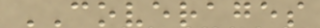COVERAGES
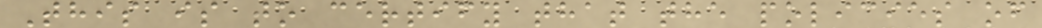This is to certify that the policies of
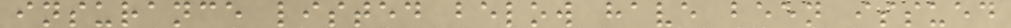insurance listed below have been issued
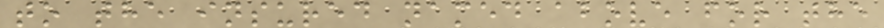to the insured named above for the
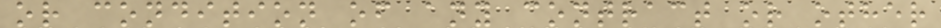or condition of any contract or other
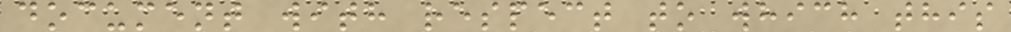document with respect to which this
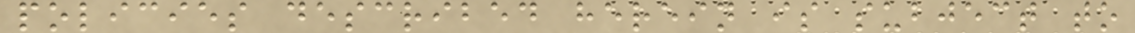policies described herein is subject to
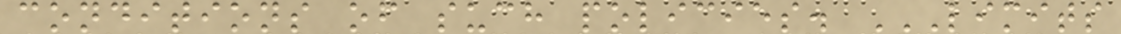conditions of such policies. LIMITS
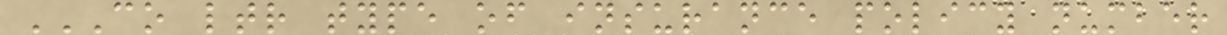CO LTR TYPE OF INSURANCE POLICY NUMBER
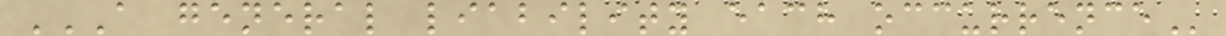A GENERAL LIABILITY EACH OCCURRENCE
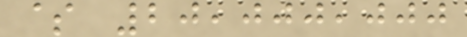$ 20,000,000
